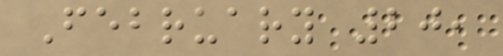February 20,
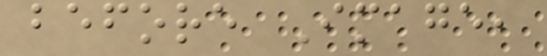before Image,
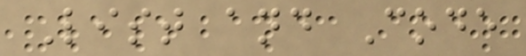List and Code
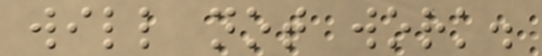will not work.
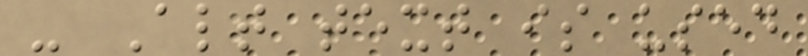- Alt text is used
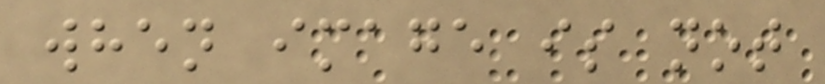when image is not
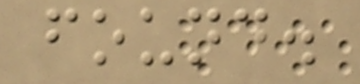found.
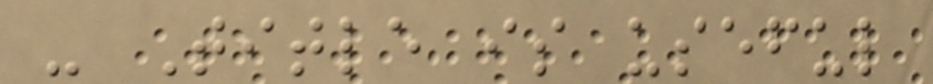- Title is useful
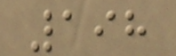198
